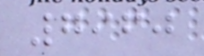7960
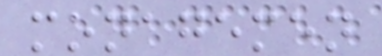monagemen
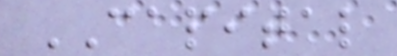CAPITAL
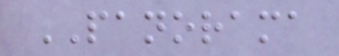PANORAMA
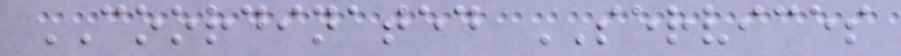COORDINATED SERVICES
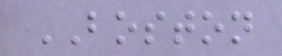BOSTON
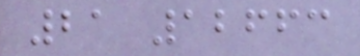21 12663
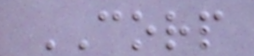CORP
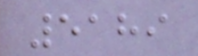5189
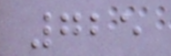725
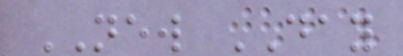NEW DAY
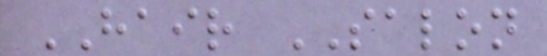HAIR SALON
